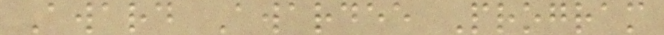Award Awardee Program
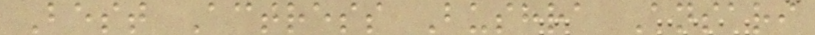Best Actress Bushra Ansari
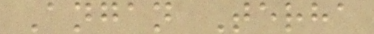Angan Terha
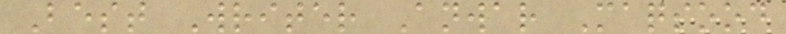Best Writer Anwar Maqsood
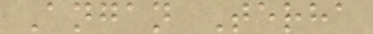Angan Terha
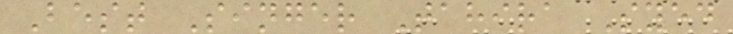Best Singer Tahira Syed
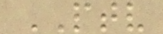PTV
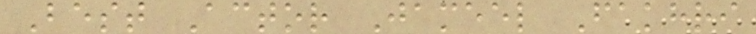Best Actor Jameel Fakhri
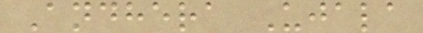Andhera Ujala
